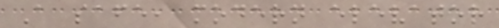A safe, modern elevator
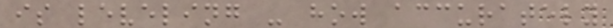is leveling - how accurately
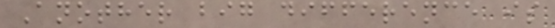Another big difference is
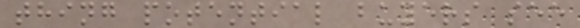thing potential buyers see
